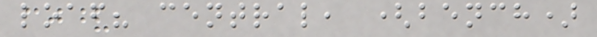loaf? central, (bench)
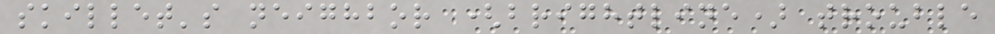skillet's neighbor (brightline) trouble
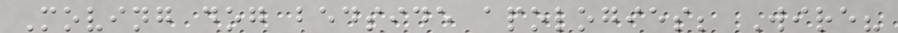Moving dog bedside apologies; Wire?
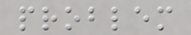problem
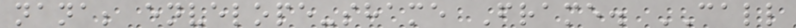nana; envelope-shame Frame. CALL
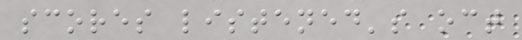scores listened's oct
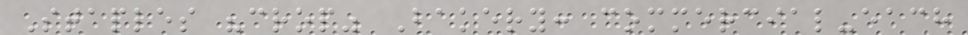Staples "crop" Bakery: commercial-each
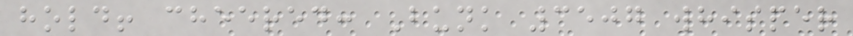hold! cheered: Bunk 3507 whisper
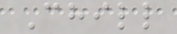Chill
